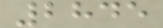2845
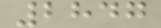2847
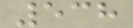538
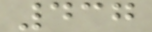437
